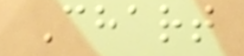Chart
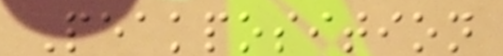Peakposition
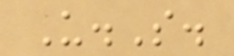U.S.
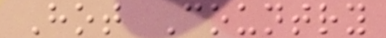Hot Country
